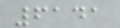6141
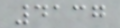4137
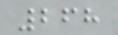268
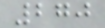270
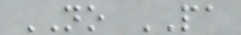NO PA
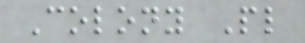Colony Pl
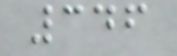346
